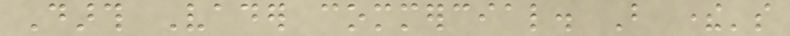Darth Vader commercial. But there's
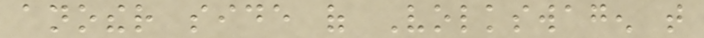another side of Volkswagen that
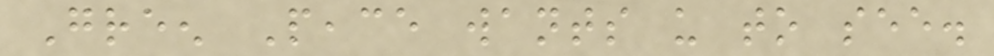Green Peace wants us to see.
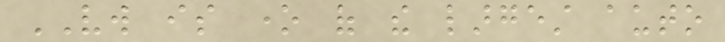VW is one of the largest auto
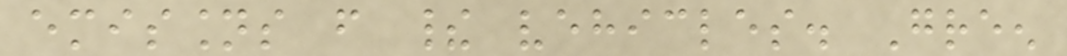emissions from their vehicles. Green
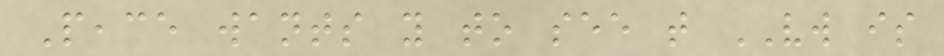Peace wants you to see that VW is
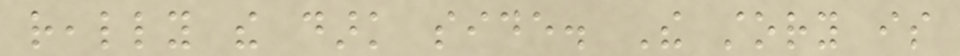really the dark side. The story is
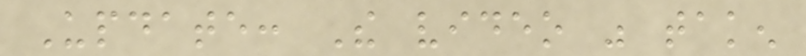Update: The video was taken
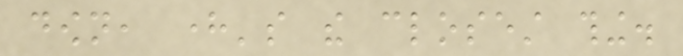down, here's the closest thing.
